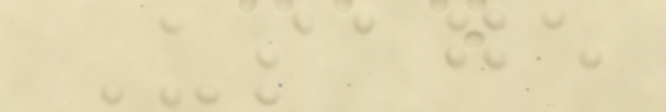Usage
